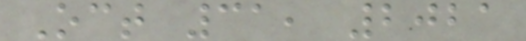Oct 31, 2021
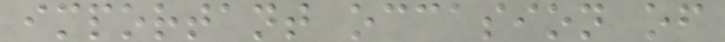important occasion of
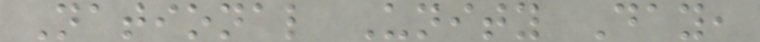National Unity Day,
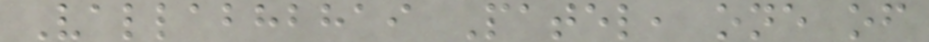Vallabhbhai Patel, one of
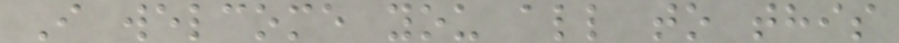I welcome you all to this
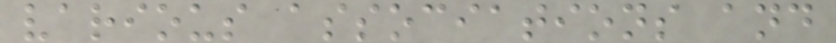various associations and
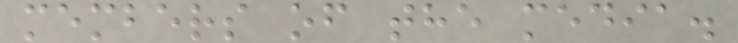members of the media.
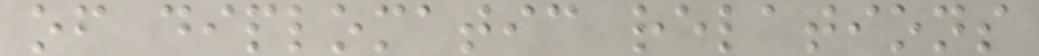of diplomatic relations
